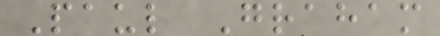Paul Graham
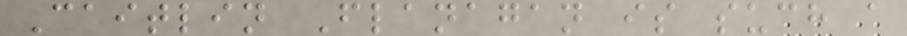Caitlin Flanagan is such a
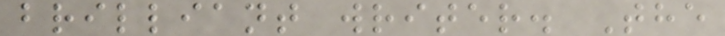brilliant writer. The
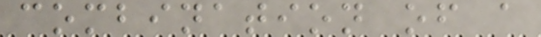combination of a
